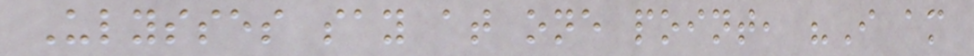Ulysses say at one point, "I am
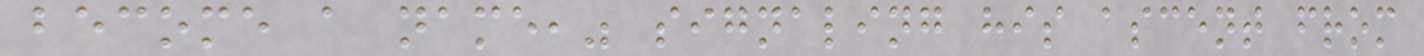become a name," signaling his ascent from
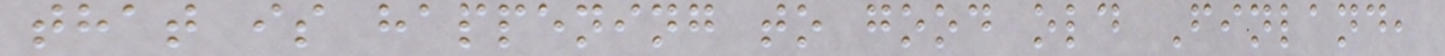that is happening to good old Finland,
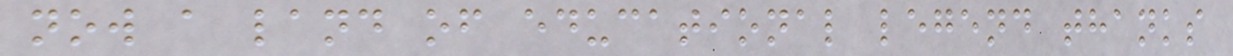now a land of educational legend thanks
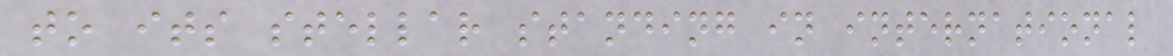to its stellar standing in international
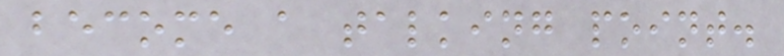become a talking point.
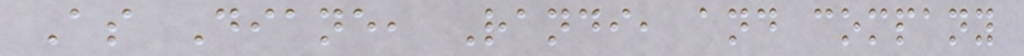As Diane, Randi, and company
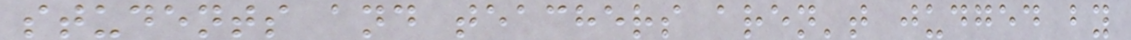students and teachers aren't judged by
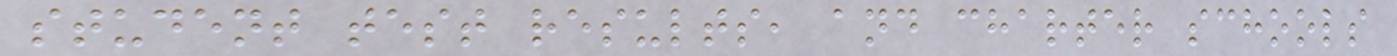student test results, and charter schools
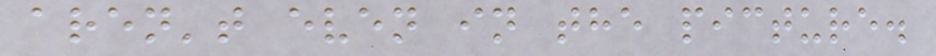aren't even in the picture.
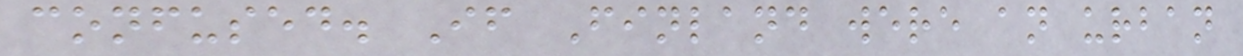confused. If Finland were an urban
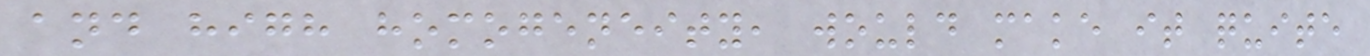and high homogeneity, would make it quite
